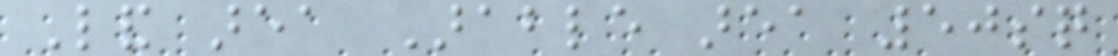Land area Arable area 50sq
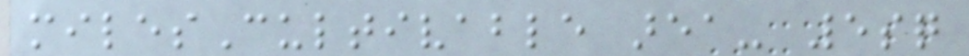milesCultivable area- 5sq
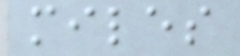miles
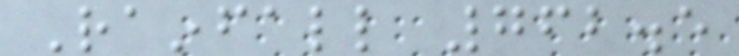Rainfall 762.5
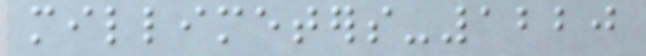millimeters-1220
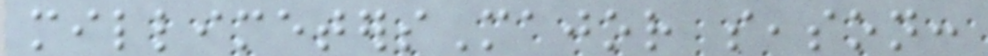millimetersMajor season:
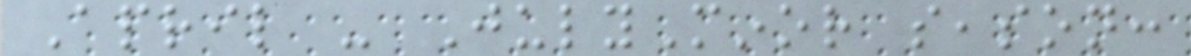April - JulyMinor season:
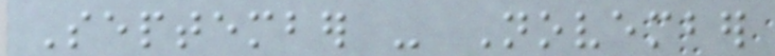September - November
